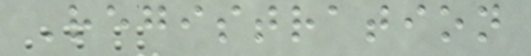Registration
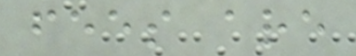fees are
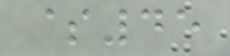$45
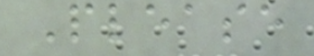Please
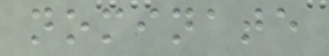nominate
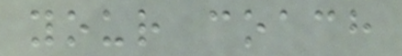your coach
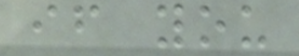if you
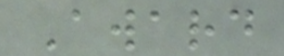Award
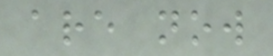are now
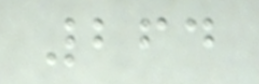264
